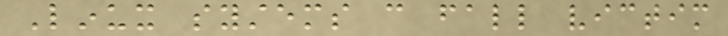Linux systems can fall victim
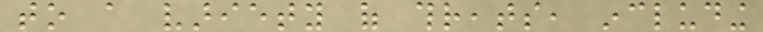to a variety of threats, including
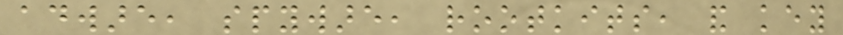adware, spyware, rootkits, and key
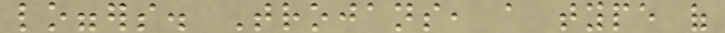loggers. Trojans, a type of
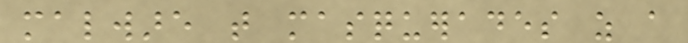malware that masquerades as a
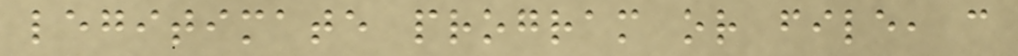legitimate program or file, can
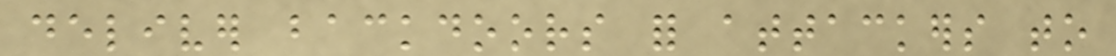deliver backdoors for attackers to
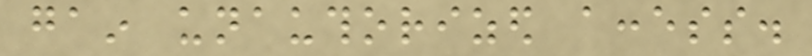gain unauthorized access.
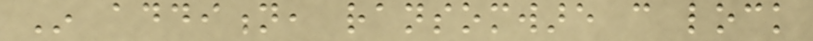In addition, ransomware can lock
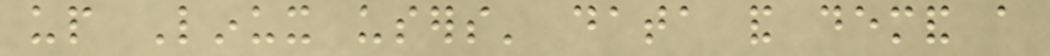up Linux users' data and demand a
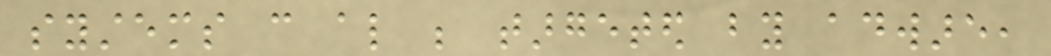systems can also be targeted by adware,
